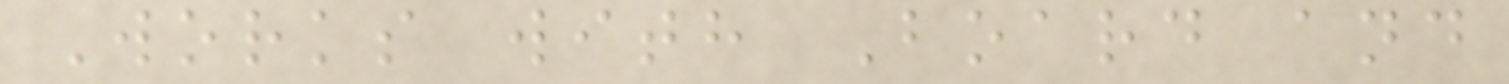Works with Board and
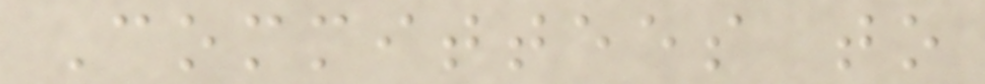Committees to
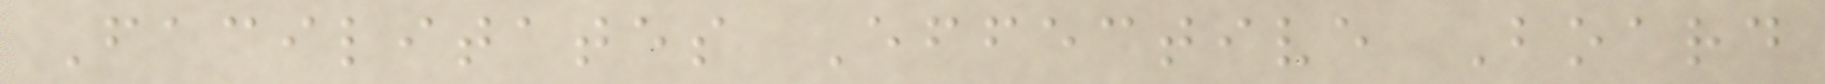Facilitates Effective Board
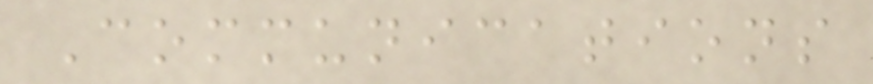Communications
